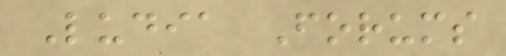Ludia Forums
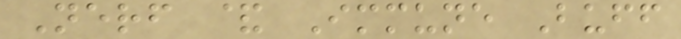Nerf & Immune Buff
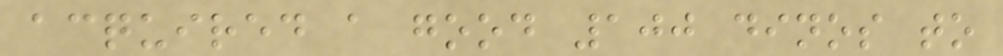acquired a good 100 dinos to
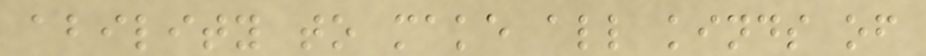ability to make all kinds of
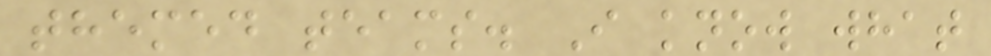themed teams. I know what
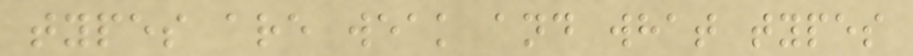types are weak and what types
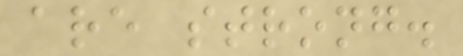are strong.
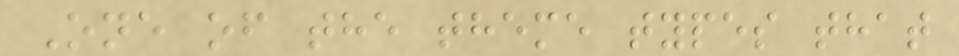One of the theme types that
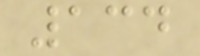134
